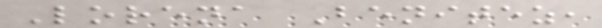Lorena Benitez,
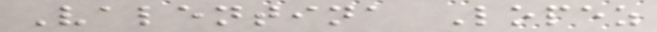Valentina Lopez
